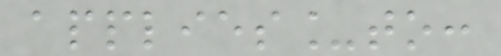applies_to:
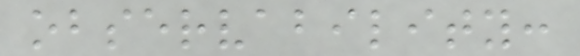observability:
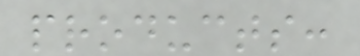products:
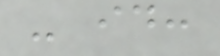- id:
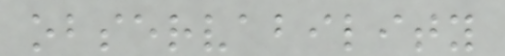observability
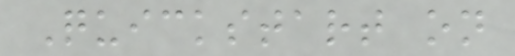Quickstart on
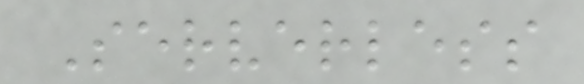Serverless
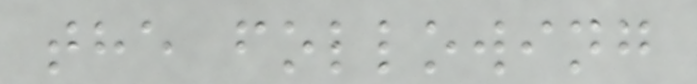the following
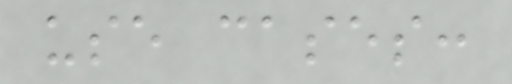use cases:
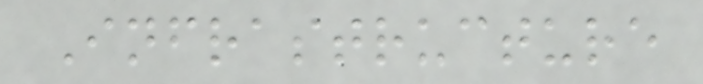Infrastructure
